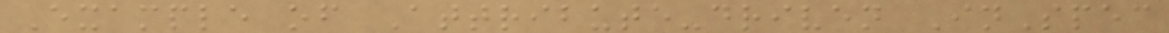Example of Attribute-driven InSpec
